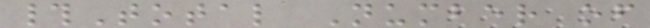#Total Number of
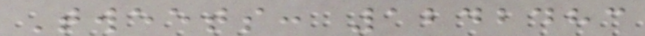Tweets: 1242483
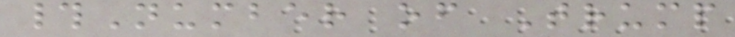#Number of Trump
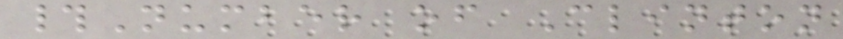#Number of Clinton
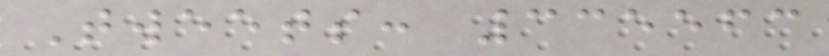Tweets: 335563
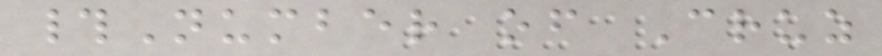#Number of Cruz
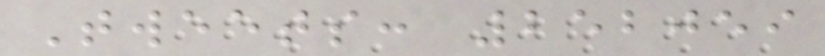Tweets: 252059
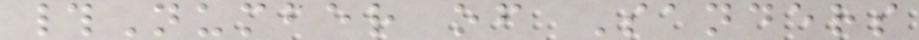#Number of Sanders
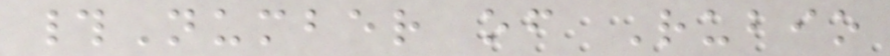#Number of Rubio
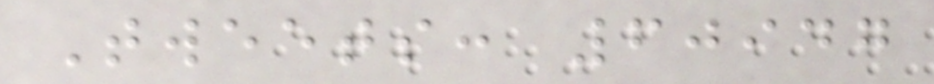Tweets: 60947
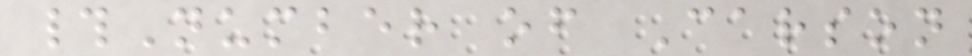#Number of Carson
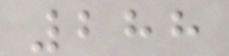288
